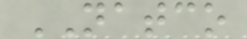NATCO
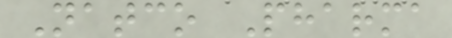Natco Pharma
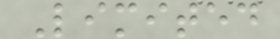Limited
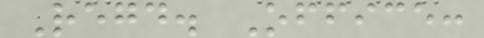Regd. Office:
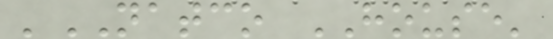'NATCO HOUSE'
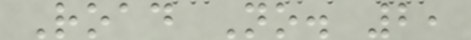Road No. 2,
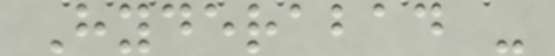Hyderabad -
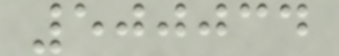500034
